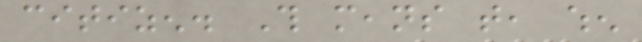citizen. This means that, when
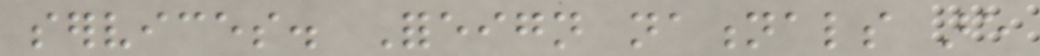services. Foreign nationals are
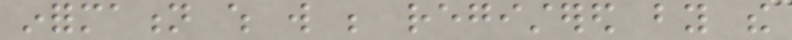information which will be registered by the
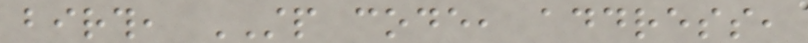birth, STP code, address,
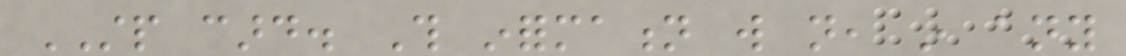STP card. This information will not, in any
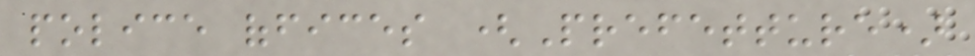police offices (Prefetture)
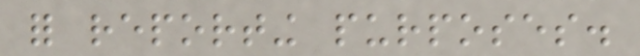for reporting purposes.
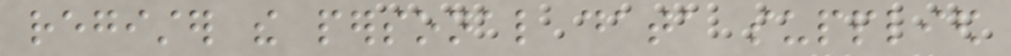register the personal data supplied
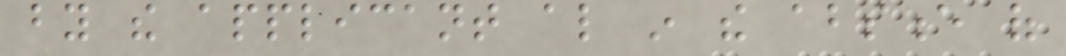by the applicant also in the absence of
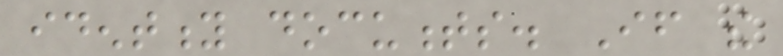identity documents. If the
